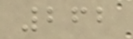262
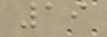19
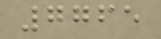7765
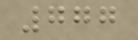777
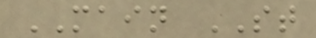MAIN ST
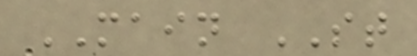MAIN ST
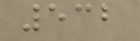532
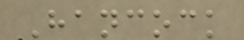Hancock
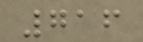716
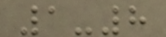1-8
